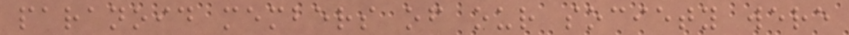paranoid members of our society were
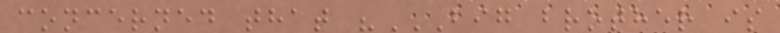concerned that "BIG BROTHER IS
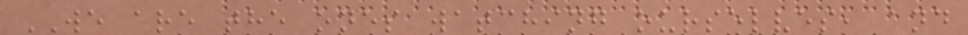WE are the ones watching ourselves, and
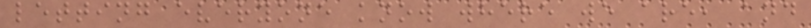letting everyone know where we are, and
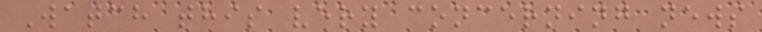Watch this very concerning news
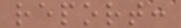report:
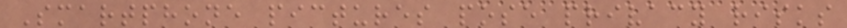Smartphone pictures pose privacy risks
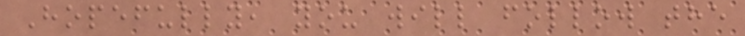Hopefully, you will follow the
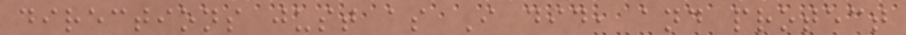directions just as I did, and protect
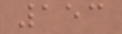153
